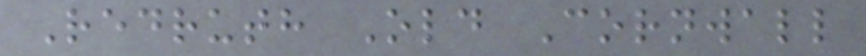Redruth Old Cornwall
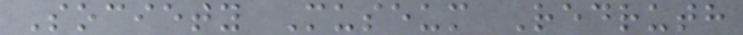Society Museum Redruth
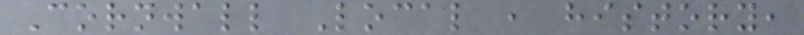Cornwall Local , history,
